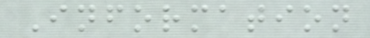Information
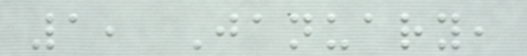1, January,
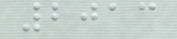2013
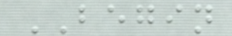BEGIN
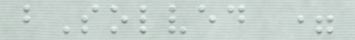bSolved =
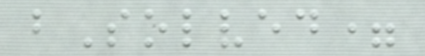bSolved=
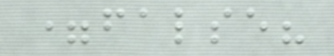=false?
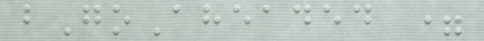bGoAheaded =
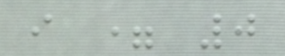i = 0
